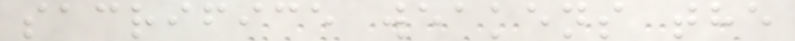sacrifice weakens the
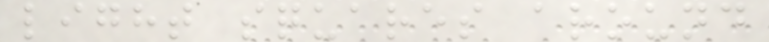light squares around
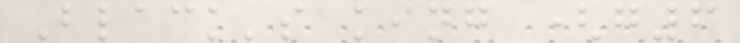Black's king (g6
